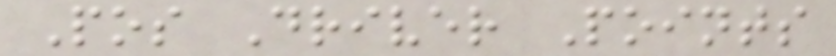Pos Driver Points
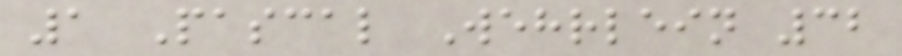1 Pascal Wehrlein 32
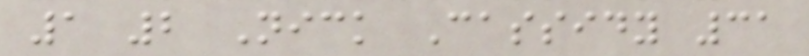1 2 Nick Cassidy 31
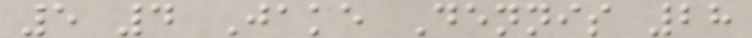5 4 Jake Dennis 28
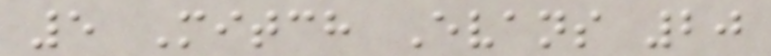5 Mitch Evans 20
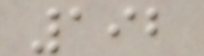192
